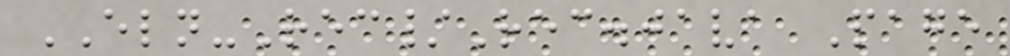ELN-Rec/Rec.java Page
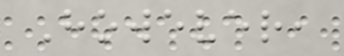However,
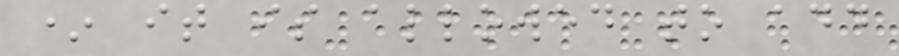* it is allowed to add
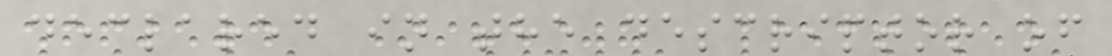declared in the descriptor of
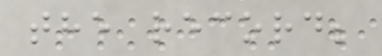the record;
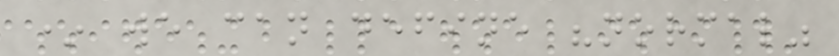* we can define "normal"
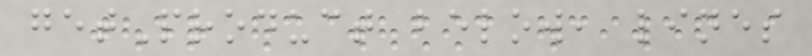getProduct below, lines
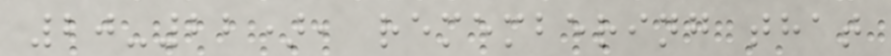20-22), remembering that
